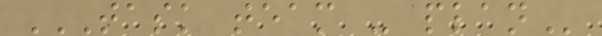TASK TEAM - PLAN
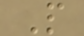P
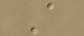A
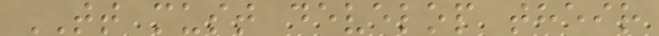TT must develop their
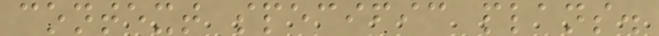context specific plans.
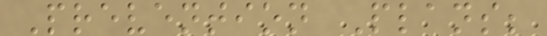Prevention Plans;
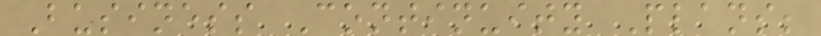Business Continuity Plans;
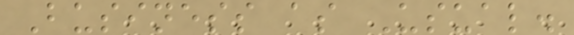Business as Usual.
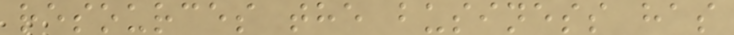resources the business has
